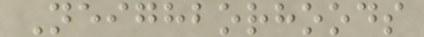Neighborhoods
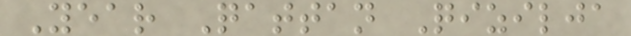Year Qattan Qizilja
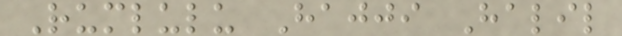Rumlulu Hajji Halil
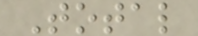Total
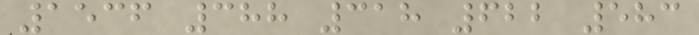1536 388 318 622 583
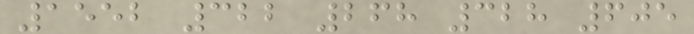1552 322 268 328 605
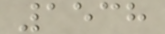1538
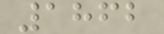1862
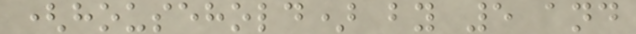(household) by 5 and
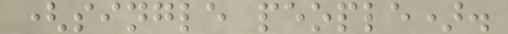(single people).
